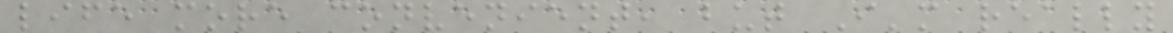life more convenient, but I'm really
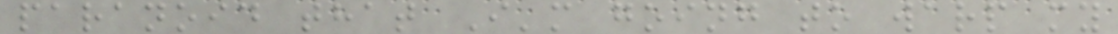paranoid that I'm going to warp my
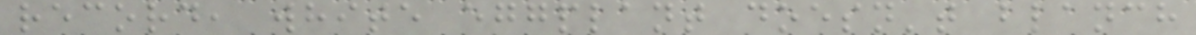record, white eggplant doesn't blanch
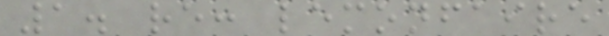1. re: lemonfaire
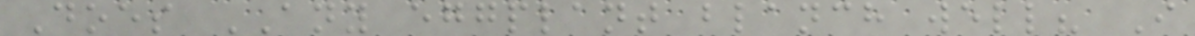Does ANY eggplant blanch well? I
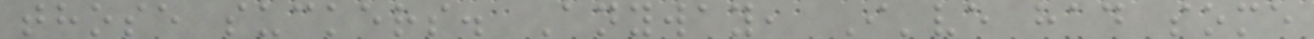those suckers. Anyway, I've had some
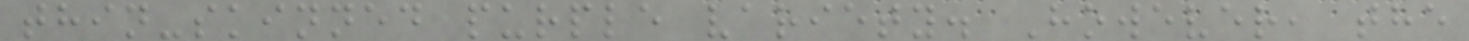thin-skinned purple variety. However, the
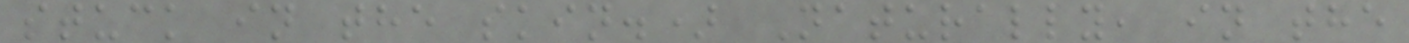stuck in the skin.) Naturally, in the
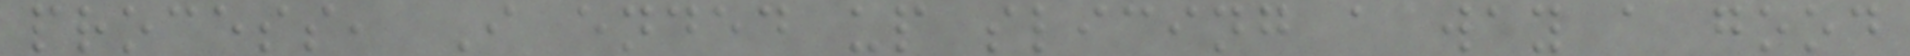process, I ended up slicing a way a good
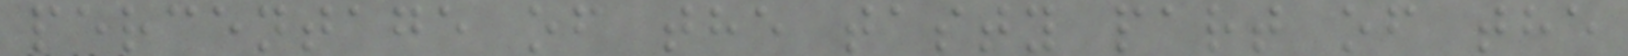percentage of the tasty part of the
